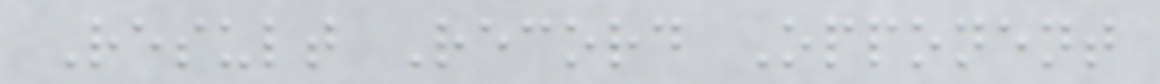Result Record Opponent
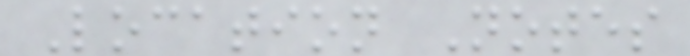Location Notes
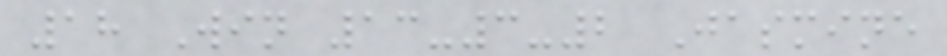18 Win 13-3-2 Jasmine
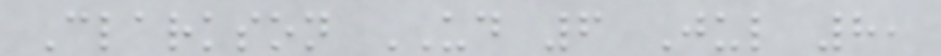Clarkson UD 6 Jul 8,
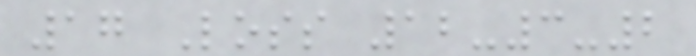17 Loss 12-3-2
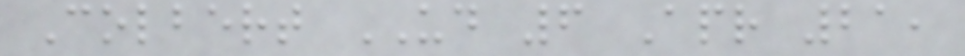Colbert UD 6 Apr 21,
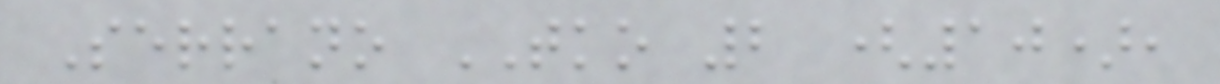Serrano TKO 2 (10),
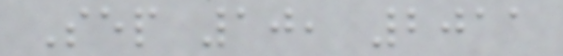Sep 10, 2011
